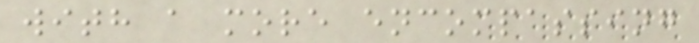with a more encompassing
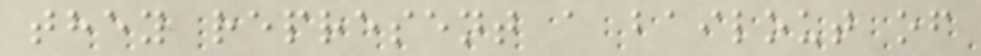they represent a bailout of
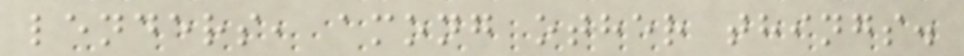lenders, among other things.
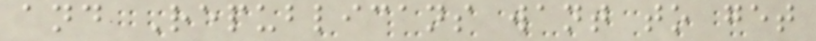and Republicans want to get
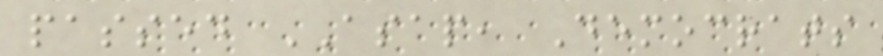passed ASAP, Democrats
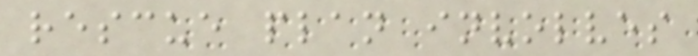rescue plan involves
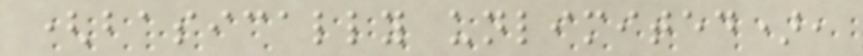(basically unlimited),
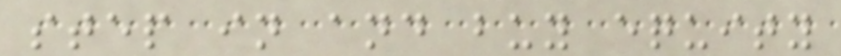step in and buy equity
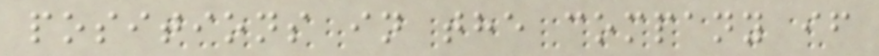positions in the company if
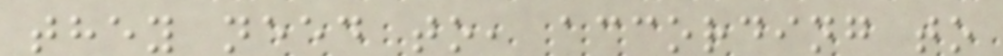they need to, according to
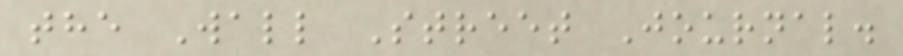the Wall Street Journal.
